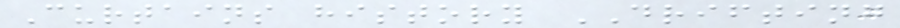Curtains history DRIFTING
